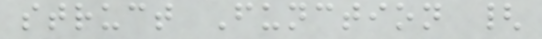struct Function {
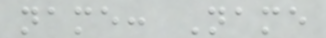name: Name
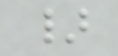}
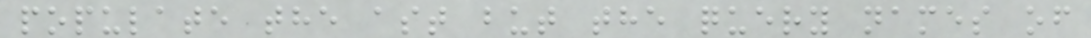populate the ast but the query names of
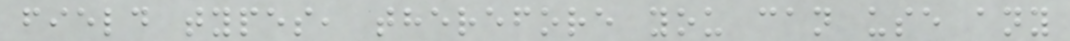field types, therefore you can use any
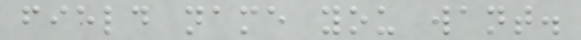field name you want.
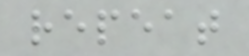repeat
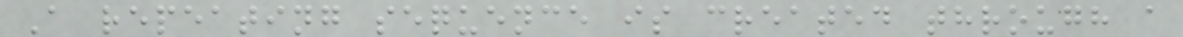A repeating sequence is created through a
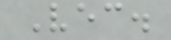Vec.
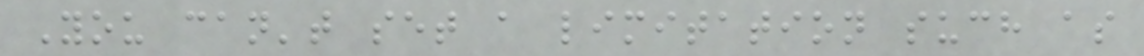You can't set a limitation such as
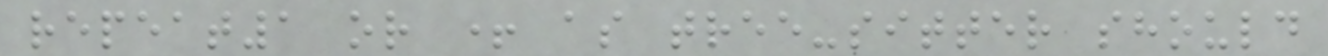repeat1 or + as tree-sitter should
